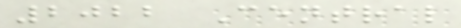2022 Central
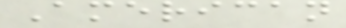American
